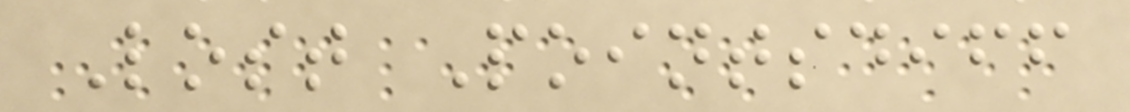Lost Pointsdiff
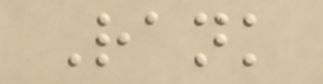Rank
